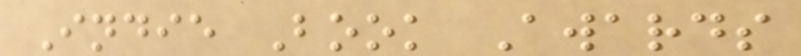Indie Book Awards
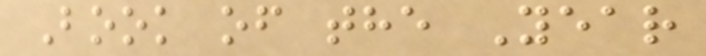Book of the Year
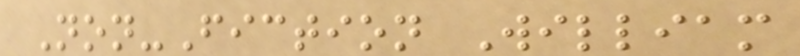Non-Fiction William
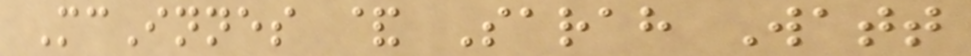McInnes & Sarah Watt
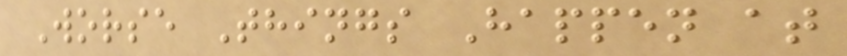Worse Things Happen at
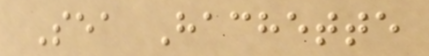Sea Hachette
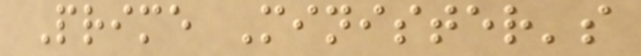Prime Minister's
